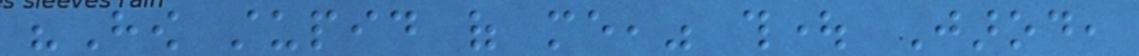"How stupid of me," thought Jarod,
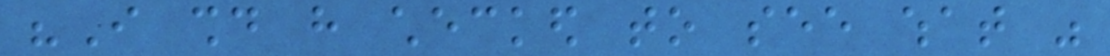"I should have checked to see what was
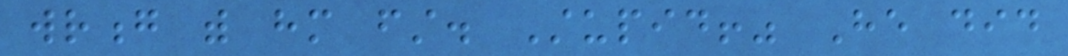wrong with him first. Stupid!" He did
